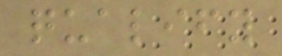qualify
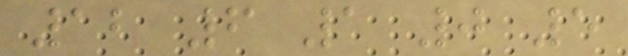12 6 1 0 5
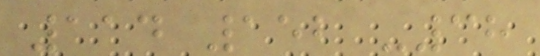114 152 -38
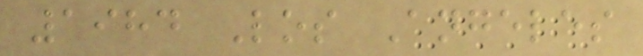1984 Los Angeles
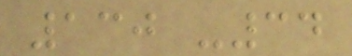130 -34
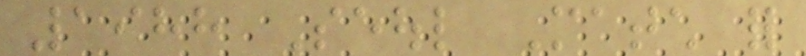1988 Seoul Match for
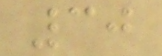30
